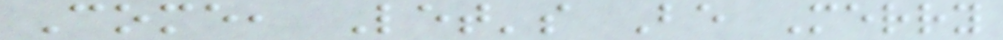Come, Let's Be Merry
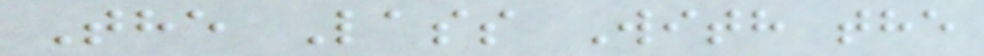The Lass With the
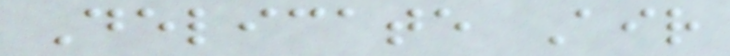Delicate Air
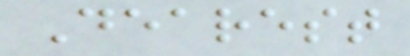Dearest
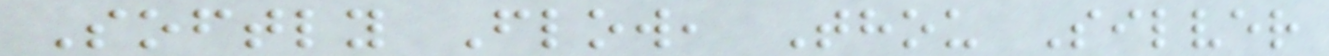Softly Flow, Thou Silver
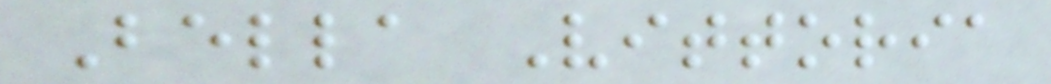Bella Vittoria
